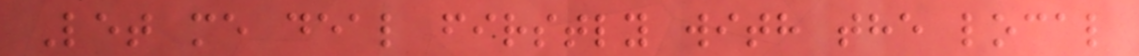Let me deal firstly with the local
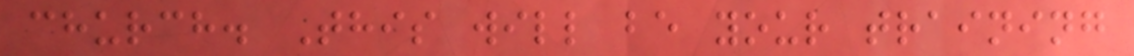church. This will be your training
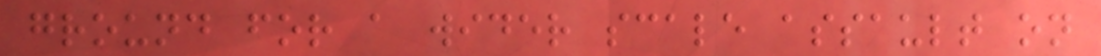ground for a wider scale assault on
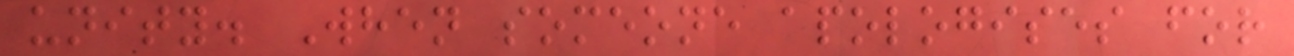unity. When someone apologises for
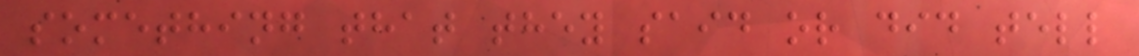something that they said or did tell
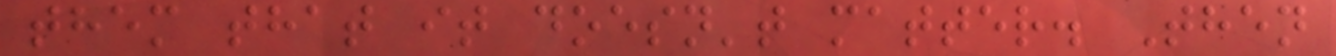them that it doesn't matter. Then
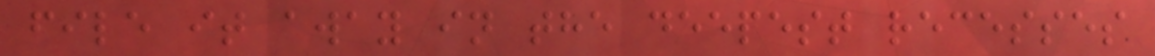file it away in the deepest recesses
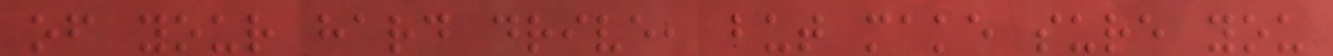of your hard drive, but make sure you
